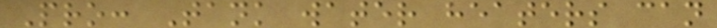Pro: Tank water heaters can
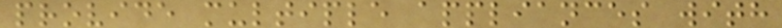provide multiple appliances with
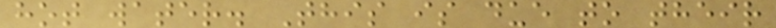hot water. This is due to their
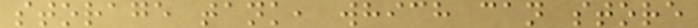storage tank, which can store
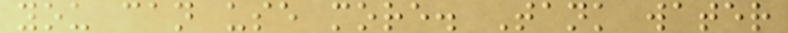you can use more. Tank water
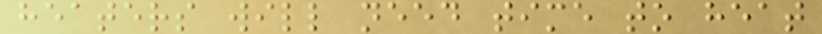heaters will need time to heat
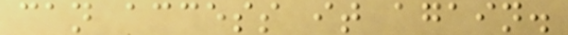can access it again.
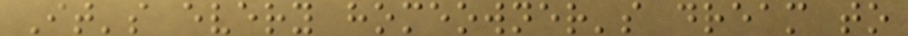It's every homeowner's dream to
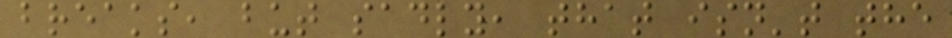breaks, but sadly, that isn't the
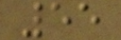55
